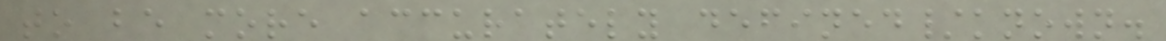to be more accurately defined/known.
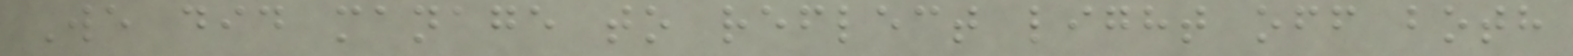We did manage to reflect light off both
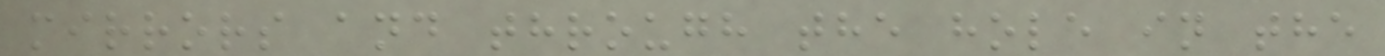mirrors and through the hole in the
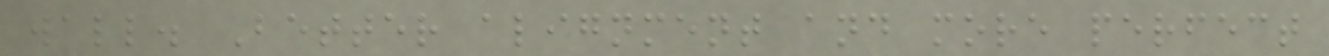wall. Better alignment and more perfect
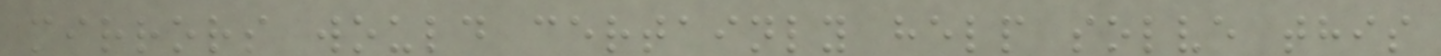mirrors would certainly help solve this
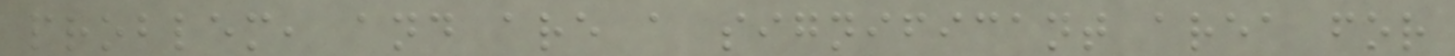problem, and are a significant area for
